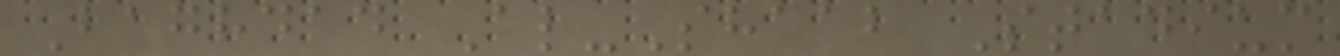Baghdad Al-Shaab Stadium
